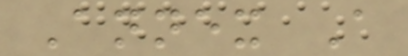Annex A
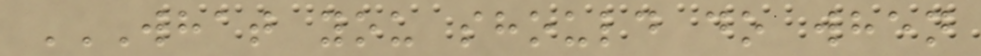WHAT YOU SHOULD DO WHEN
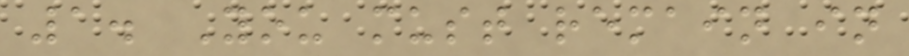1. You must remain in
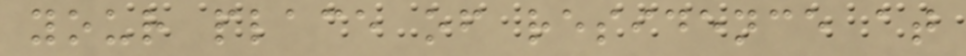your place of residence at
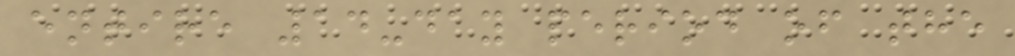entire 14-day period of the
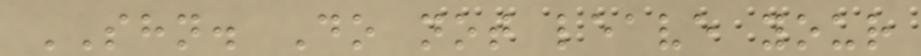SHN. Do not leave your
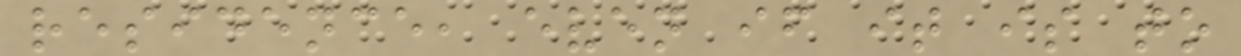residence, even if it is to
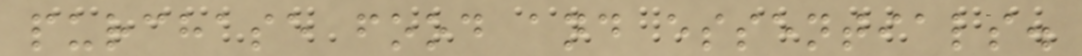purchase food and essentials.
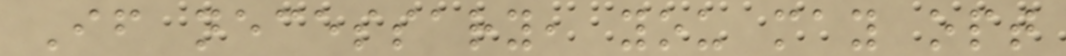If necessary, you may opt
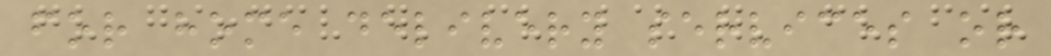for home delivery services or
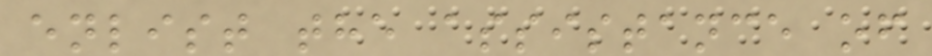enlist the assistance of
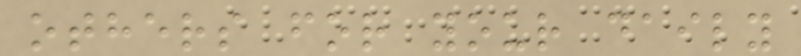others for your daily
